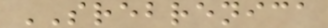SREBRENICA
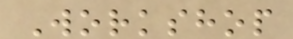Workshop
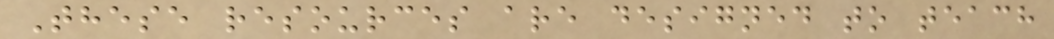These resources are designed to teach
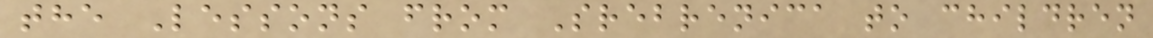the Lessons from Srebrenica to children
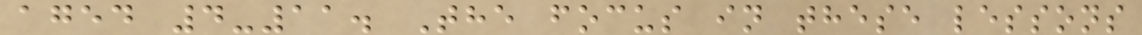aged 4-11. The focus in these lessons
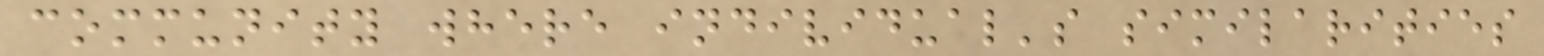community where individual's similarities
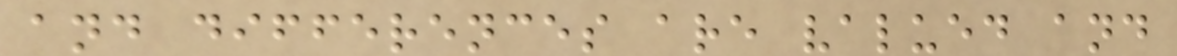and differences are valued and
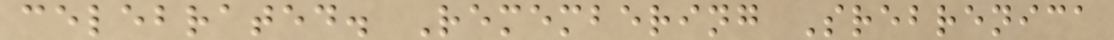celebrated. Remembering Srebrenica
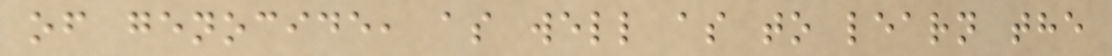of genocide, as well as to learn the
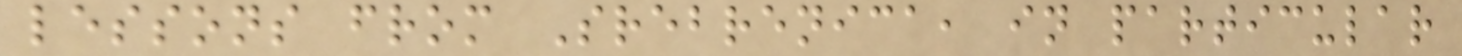lessons from Srebrenica, in particular
